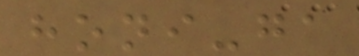honi-ga
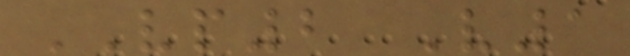VP2 V1
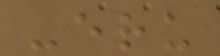-eru
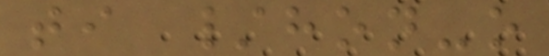ti /hon-o
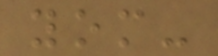yom-
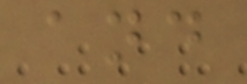and
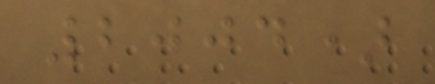2004)
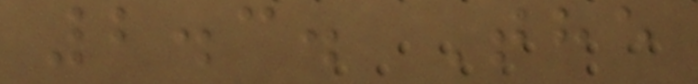2.3. The
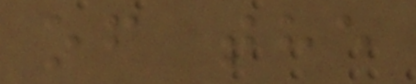of the
